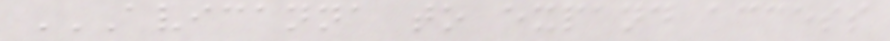AVICANNA TO EXPAND ACCESS
